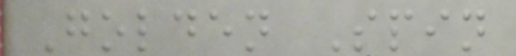Golden Spin
